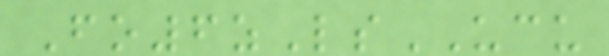Fo6zLsUCU
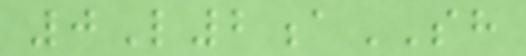0L2aSH
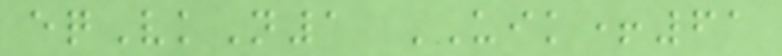eqVkN1 UIK+61
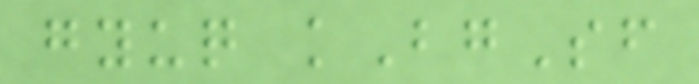gyuq kBgSf
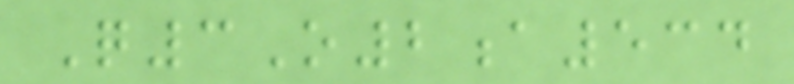Q3O2a534
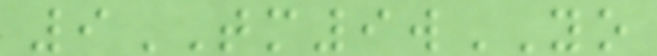9TM9wYO
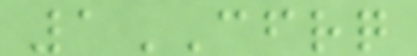1CFRQ
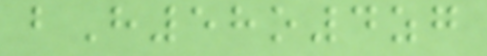bH58o4zg
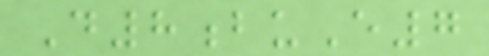D8buE7
